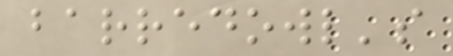barredowl's
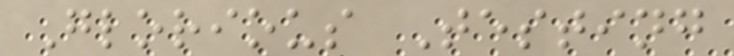Glorious Testing
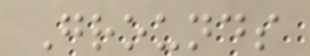Grounds
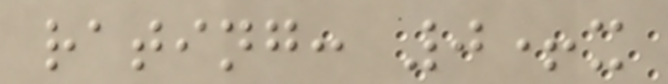rating: 0+x
